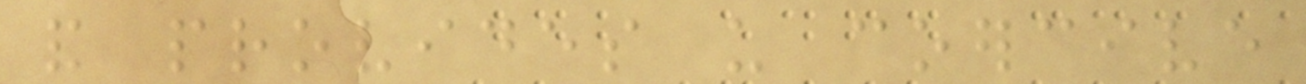and provides us coercive
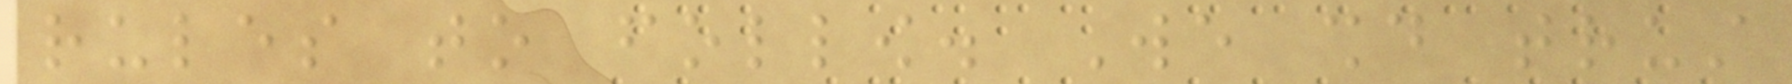rules to follow. We should trust
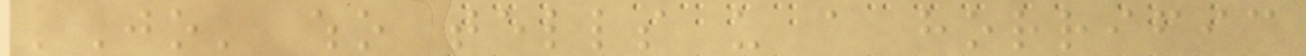'Jo' who tells us a horrific
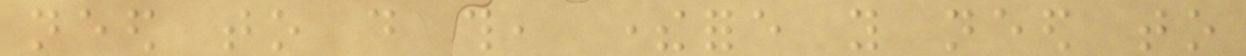need to do this, therefore you need to
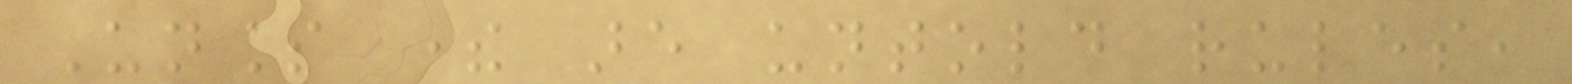Unless there are untold rules,
